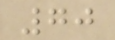70
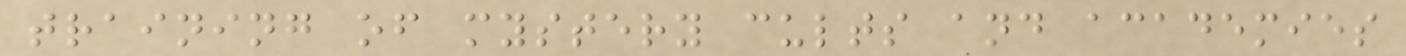training of mystery cults and academies
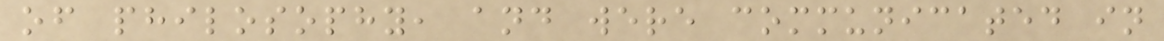of philosophy, and were communicated in
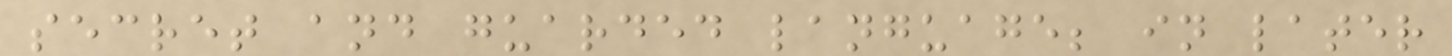secret and guarded language; in later
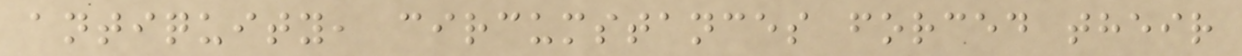antiquity, circumstances forced their
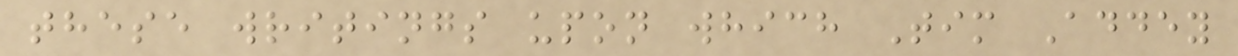these writings upon which Tim Addey
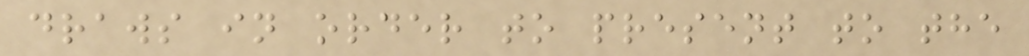draws in order to present to the
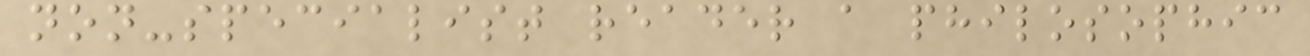non-specialist reader a philosophic
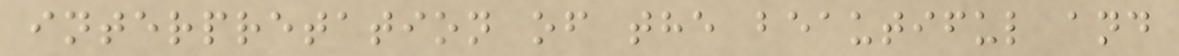interpretation of the beautiful and
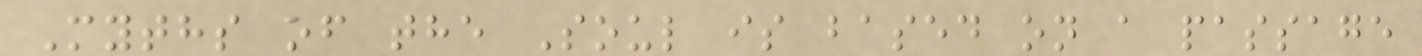Myths of the Soul is based on a passage
